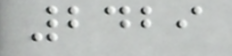2429
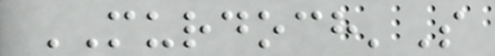MURDOCH'S
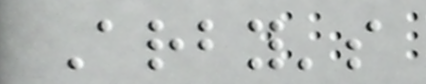Arby's
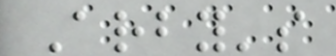Arby's
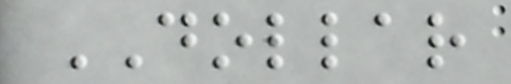DOLLAR
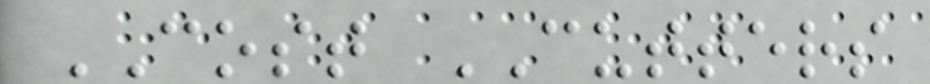COST CUTTERS
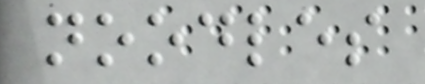noodles
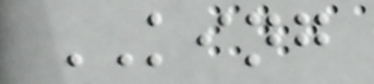KING
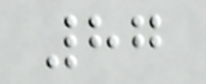87
